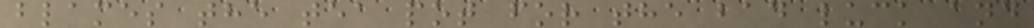blames the tea pot for the bad luck and
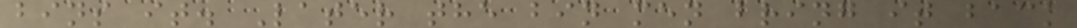bins it. Later the bin men bring it back
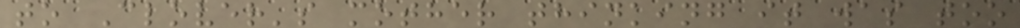to Clover's mother thinking it was too
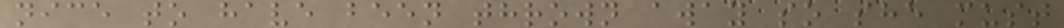nice to have been thrown away so she must
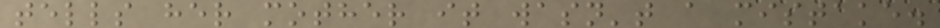tells her mother it wasn't a mistake.
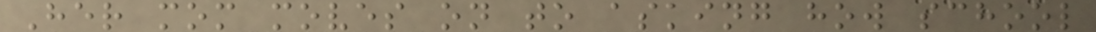Her mom moves on to asking how school
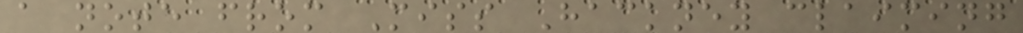a note from Miss Hackney claiming
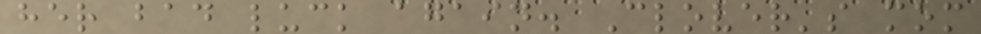her bad luck again. Clover's mom
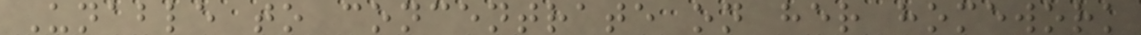Unable to concentrate on her homework
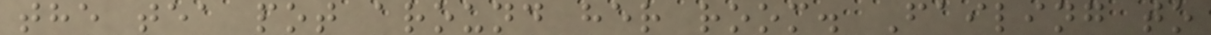the tea pot around her room. Failing to
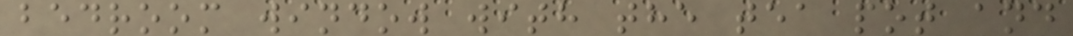bedroom window with the tea pot and
